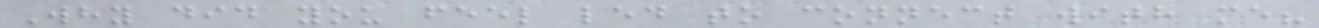Why did you feel led to connect with me?
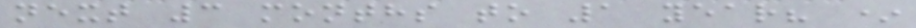next 3 months to 1 year? *
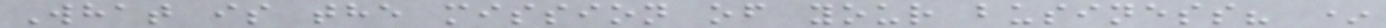What is the mission of your business? *
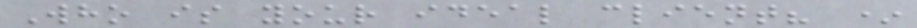Who is your ideal client? *
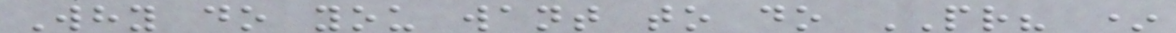Why do you want to do PR? *
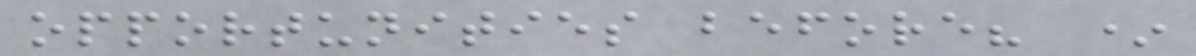opportunities before? *
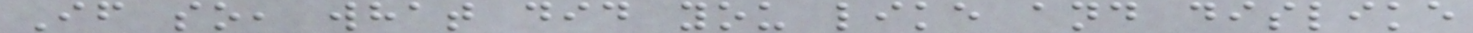If so, what did you like and dislike
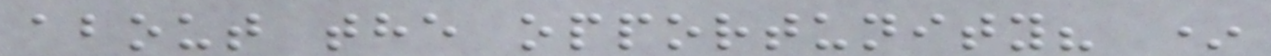about the opportunity? *
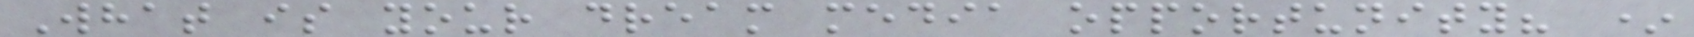What is your dream media opportunity? *
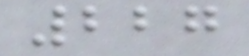227
